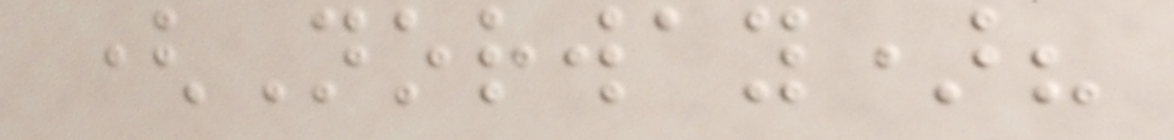(Norway)?
